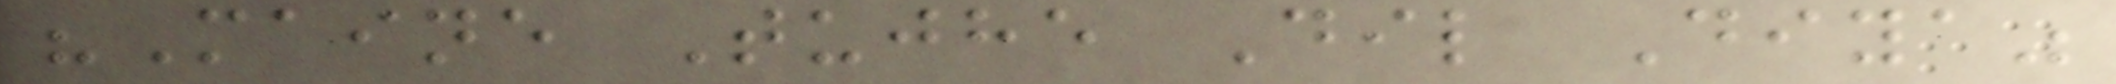"Maine Tujhe Dil Diya"
